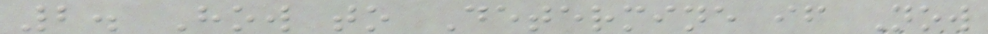2. How to Determine if Now
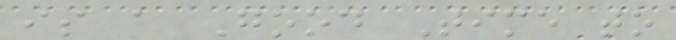is a Good Time to
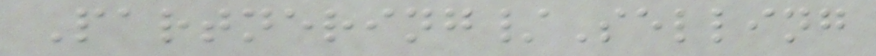Partnering/Selling
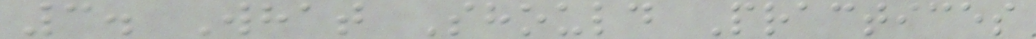3. What Should Practices
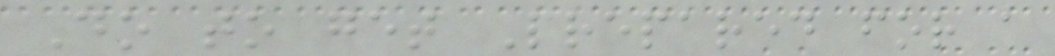Do to get Prepared for a
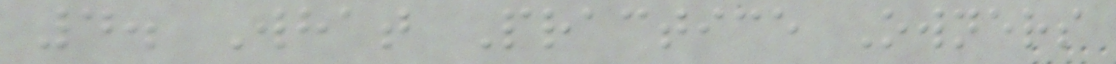4. What Practice Owners
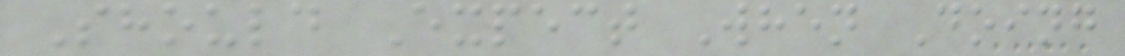Should Expect When Doing
